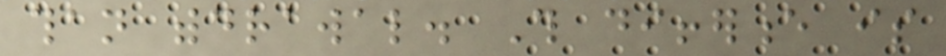than withdrawal. This difference is
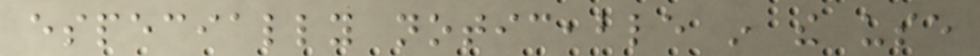especially noticeable in the use
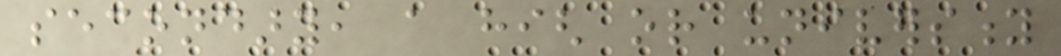secondary, a high or university
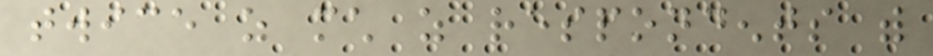twice as much as respondents with
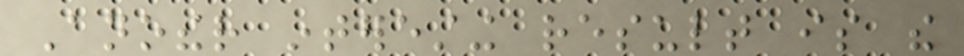Another interesting result is the
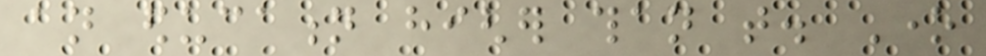an education higher than that. One
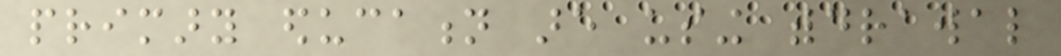primary education are using withdrawal
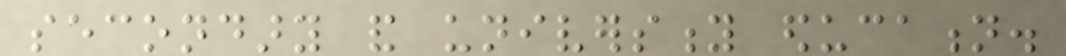secondary and university education.
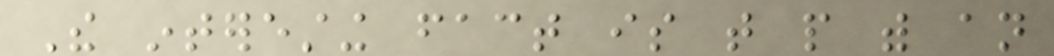The interesting fact is that people with an
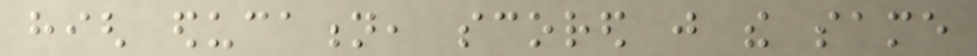high education, scored just the same
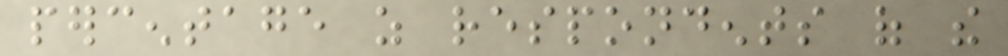percentage as respondents of the
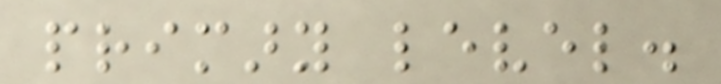primary level.
